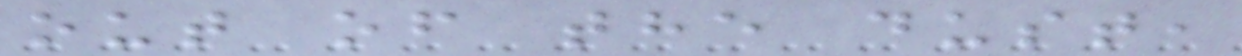out of the dust,
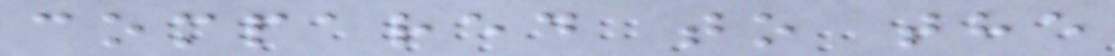compared to the
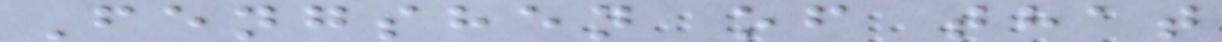Fengshen of that
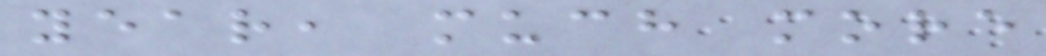year, much more
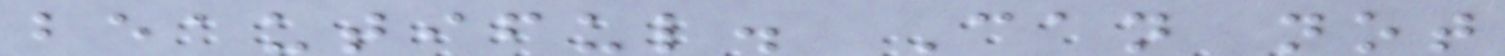beautiful. Can not
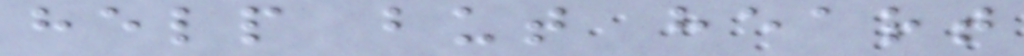help but heart
